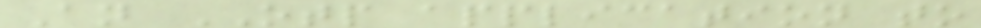An OTP application to
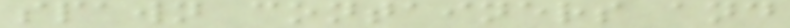spawn containers and
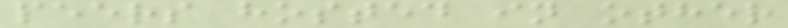peers hosted in other
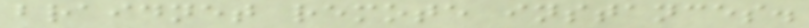braidnet remote instances.
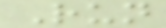Run
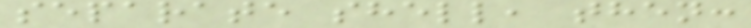separate shell, then:
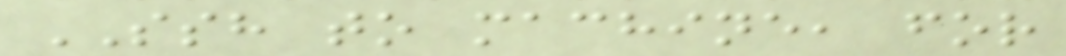SSH to machine, for
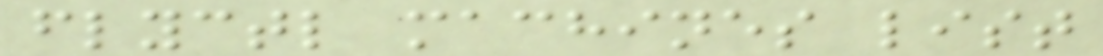flyctl machines list
